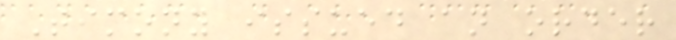Timony issued an order
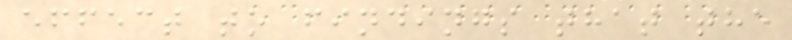effect to findings that the
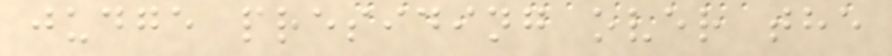judge presiding over the
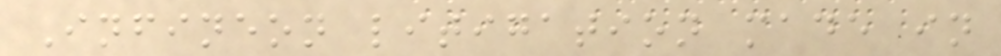Infineon litigation made in
